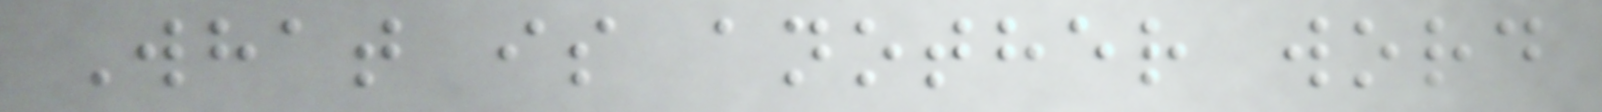What is another word
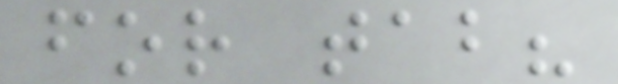for tab?
